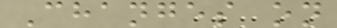Changes on
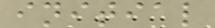initial
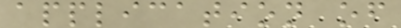application of
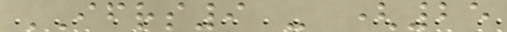IFRS9 - (25
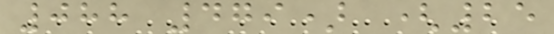088 479) (25
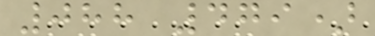088 479)
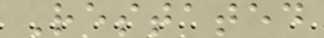Restated
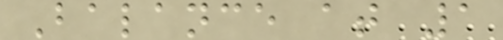Balance at 1
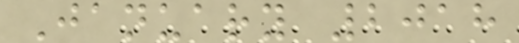January 2018
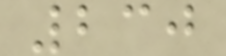230
